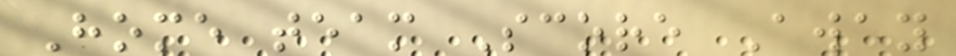Home team Score Away
